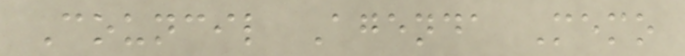Council Agenda Memo
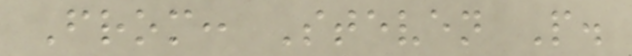From: Steven P.
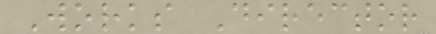Works Director
